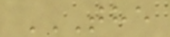THE
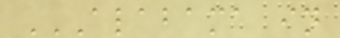ALABAMA IN
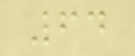64
